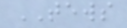TEWS
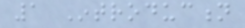1 Introduction
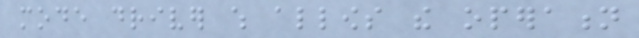mode driver which allows the operation
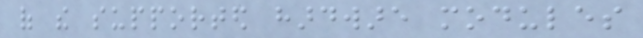of the supported hardware modules
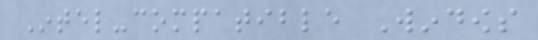Intel-compatible Windows
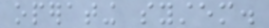operating system.
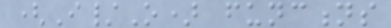(I/O) functions
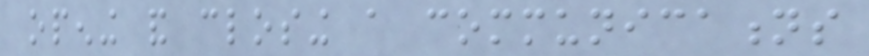opening and closing a communications
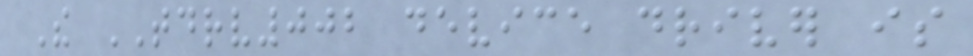The TDRV002 device driver is
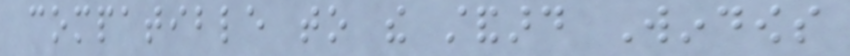compatible to the standard Windows
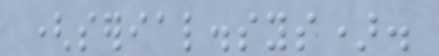(serial.sys).
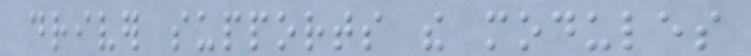driver supports the modules
